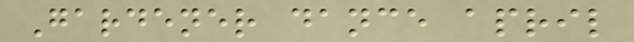Gardener dance april
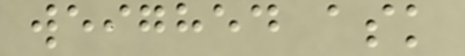weighed ask
